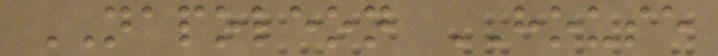NAPOLEON HOUSE
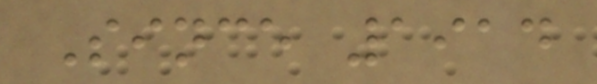Since 1914
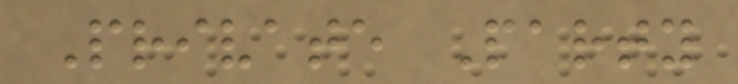Private Party
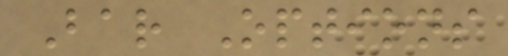Bar Options
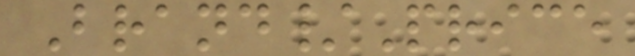Brand/Price
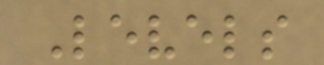Levels
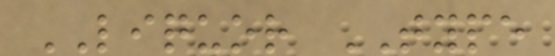LIQUOR TYPE
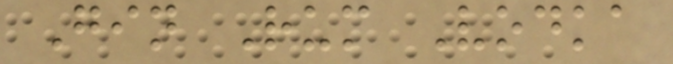Gin Rum Vodka
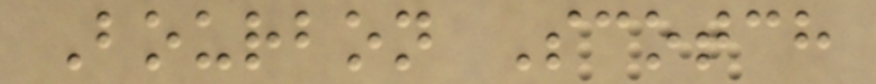Bourbon Scotch
